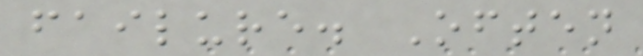failure. Often
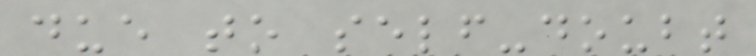due to self-doubt
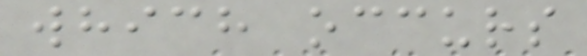which occurs
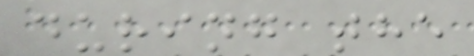during the
